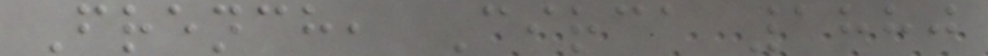French, Circa 1880
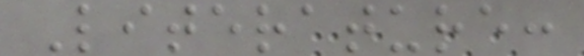Literature:
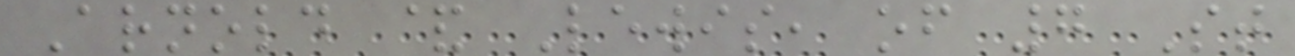Arnold & Lewis, of 7 St
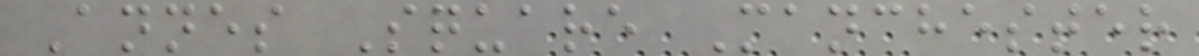Annes Square Manchester
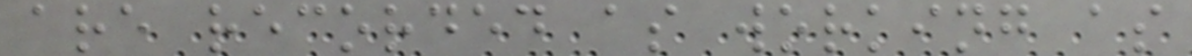are recorded as working as
